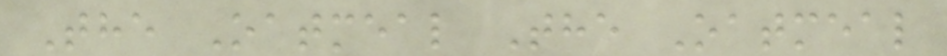The Oatmeal The Oatmeal
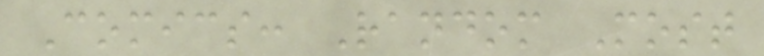Comics: Random Most
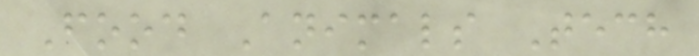Food Animals Tech
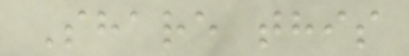Share this
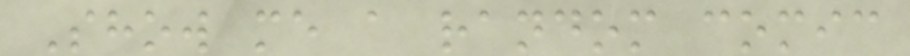Show me a random comic
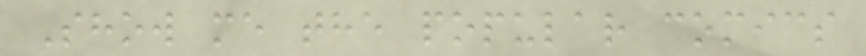Show me the popular comics
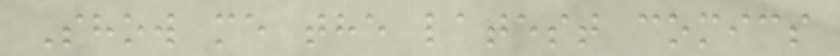Show me the latest comics
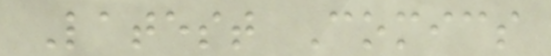Latest Comics
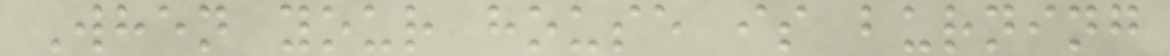When your house is burning
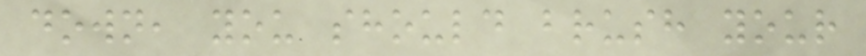down, you should brush your
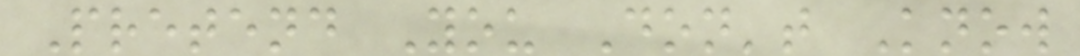Pretend You Don't Know
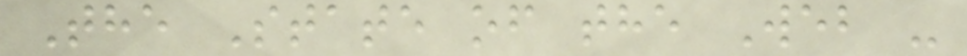The State of the Web -
